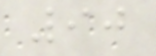90
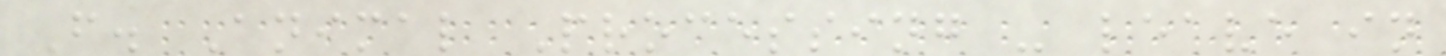F. Animal Processing - leave in
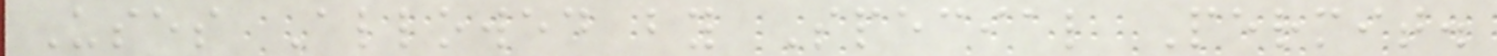Uses Allowed by Special Permit.
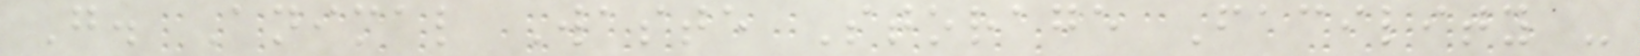G. Animal Waste Storage Facility -
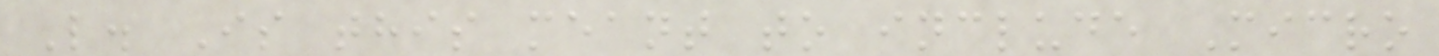L. Is this meant to include Micro
